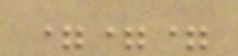===
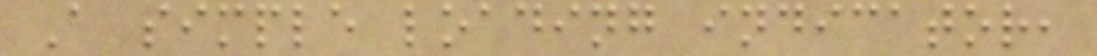A simple loading indicator,
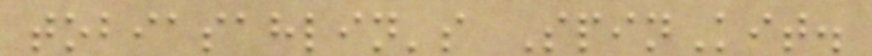tobiasahlin's SpinKit.
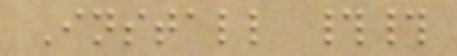Install ##
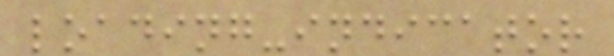loading-indicator
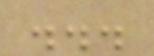...
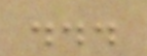...
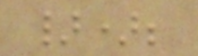});
